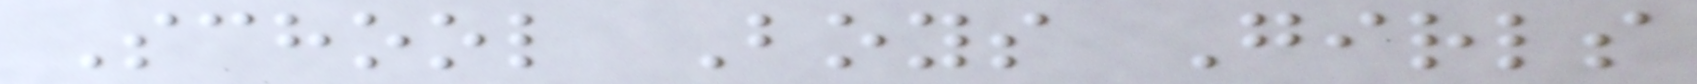School Boys Girls
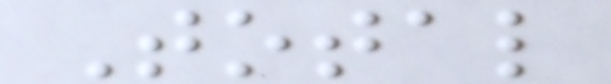Total
